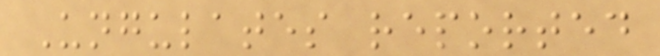Ungulates reported
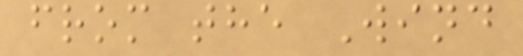from the Wind
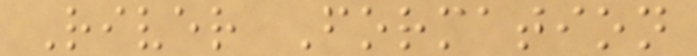River Formation
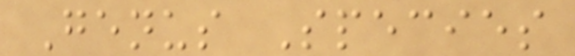Genus Species
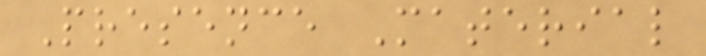Presence Material
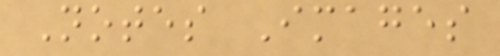Notes Images
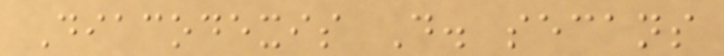Diacodexis D. secans
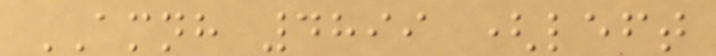AMNH 4899 (left
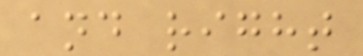and right
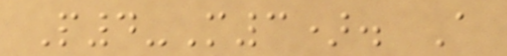P4-M3). A
